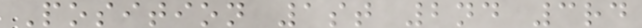Position 1st 2nd 3rd
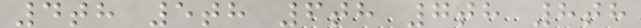4th 5th 6th 7th 8th
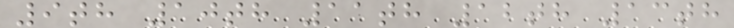9th 10th 11th 12th 13th
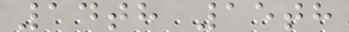14th 15th
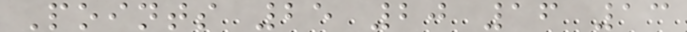Points 25 20 16 13
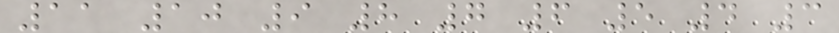11 10 9 8 7 6 5 4 3
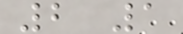2 1
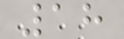18
